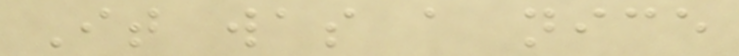It was a nice
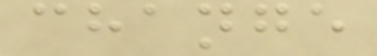change
